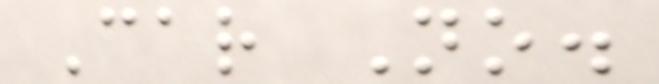Car No.
